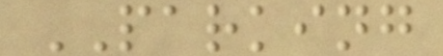PARKING
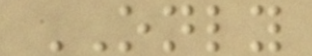ONLY
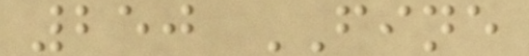250 FINE
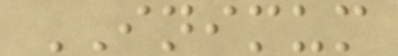INIMUM
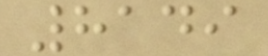8149
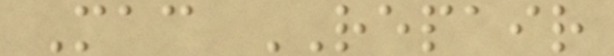Mac REPAIR
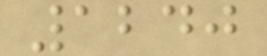1240
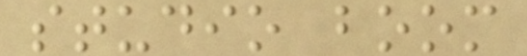studio boom
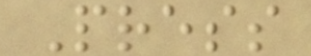Press
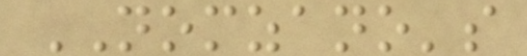NOMZANO's
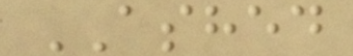ASHED
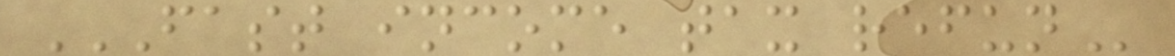FAST INCOME TAX REFUN
